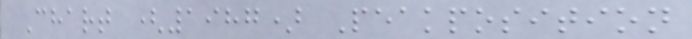Chart (1987) Peakposition
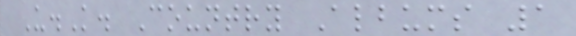U.K. Country Albums 1
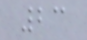23
